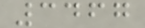3467
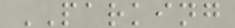PARKING
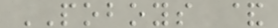POBOYS &
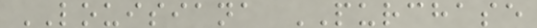LOUISIANA PURCHASE
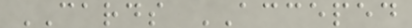CARDS ACCEPED
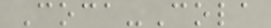Coca-Cola
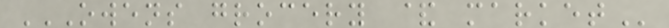OWENS GROCERY & MARKET
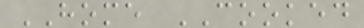HOME COOKED
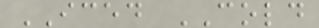ICED COLD
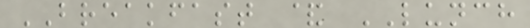BREAKFAST & LUNCH
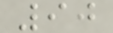90
